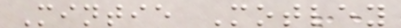Mintie Motley
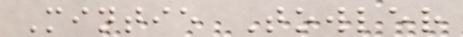Mintie Towler
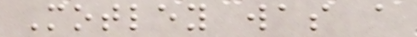Motley was a
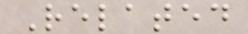Related
